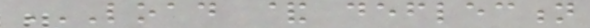LOAD & DEFLECTION
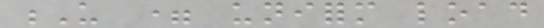U = uniform load
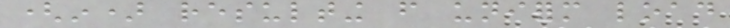(in) resulting from uniform load
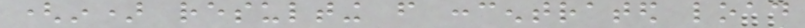(in) resulting from concentrated load
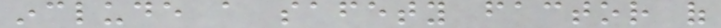include a safety factor of
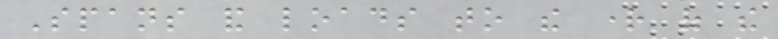Spans and loads to the right of the
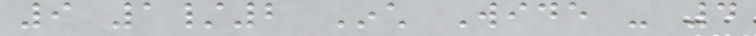9 1/2 Inch Wide - 4
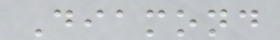Diamond
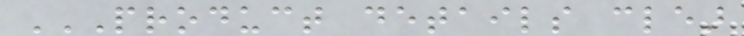PRODUCT DETAILS CLEAR
